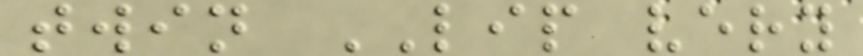twin LIP very
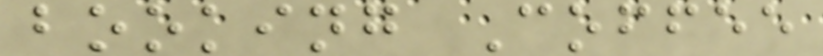booking Coffee
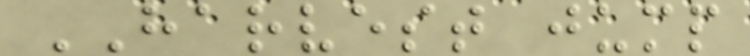HARVEST jump
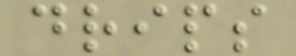drips
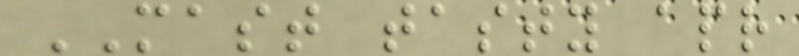MAST tasty apr
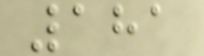181
